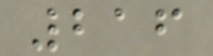216
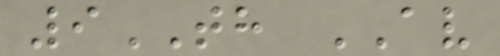9TH AV
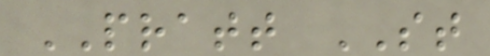PRATT ST
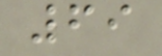69
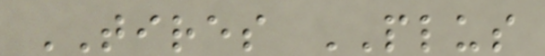TIRES PLUS
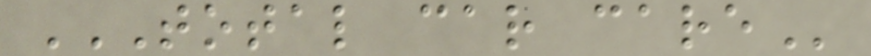TOTAL CAR CARE
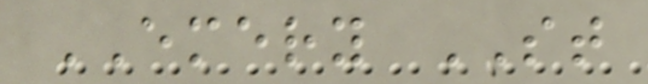EMERY ST
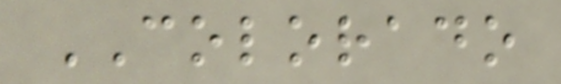COLORADO
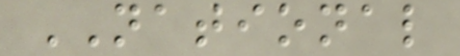NATIONAL
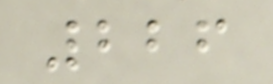226
